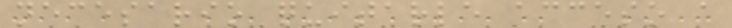necesario quitarle acceso a
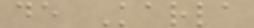de Karla
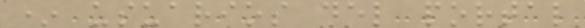* usuarios del portal
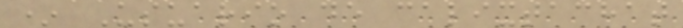* Usuario de calixtachat
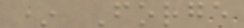* Forge
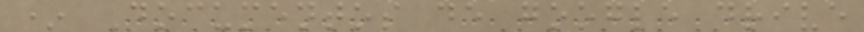* Documentos de google drive
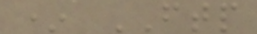* FTP
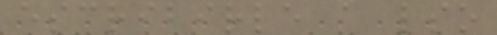escribirle a lso
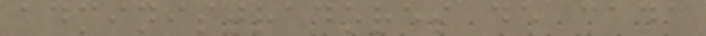administradores de cada
